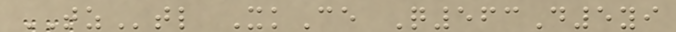TZtl XkCe Q563D5yi
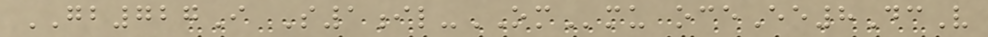GB727I S1il-OMmu oceEe8DcV
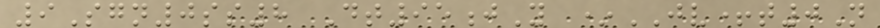9Sgn0ss8 Dt95jY *JV+t0N
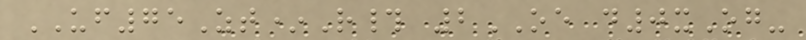UF75Zt*R# 2OE d0xOg-
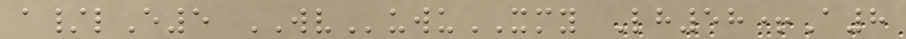a/lE5 WVuwuXMY Lh58+A8
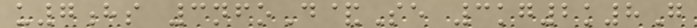u7hs 3nfoD&Se 3kg2k8G
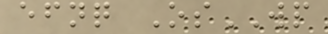efnq OsWP
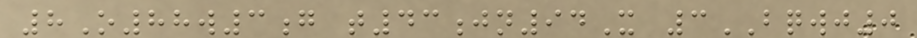8O88w3g t43jn94X 3BQWJ0
